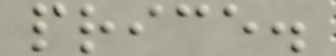price.
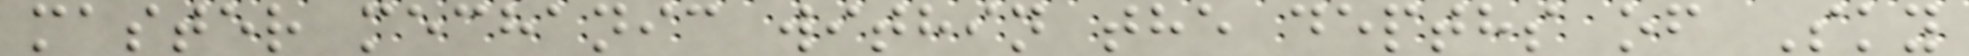master mechanic within the depths of Sky
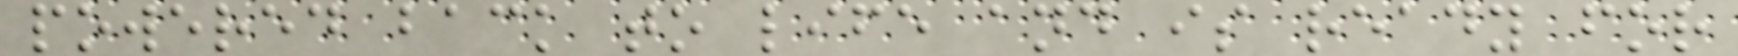powered back to life and is ready for
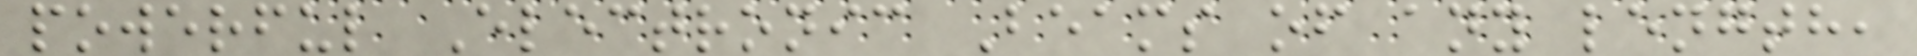powerful Electronic Beams of any length,
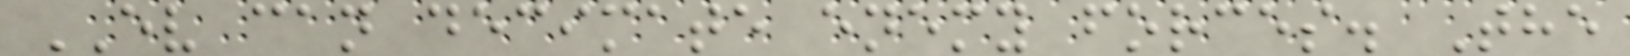EV can decimate enemy forces. The
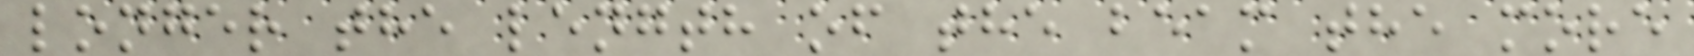longer the length of the beam the more
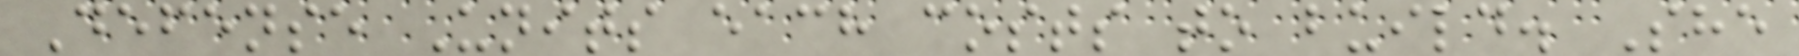Defense Units each costs to build. She
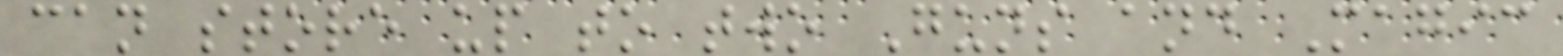can store up to two Guns and Magic
